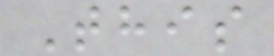This
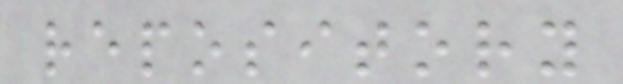repository
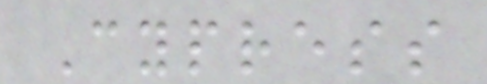Cypress
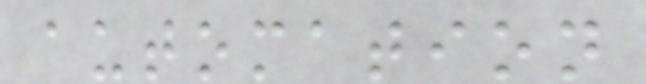automation
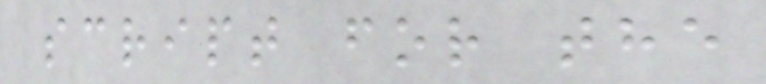script for the
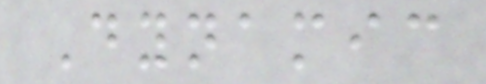Dynamic
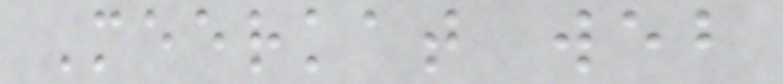Meerkat web
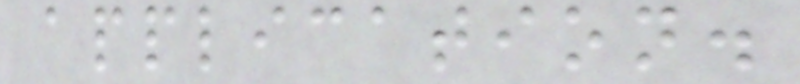application.
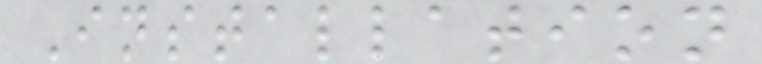Installation
